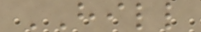HILL
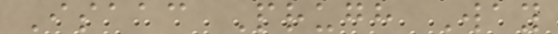Isaac Prugh Way
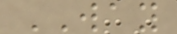WAY
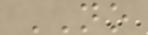NO
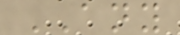ANY
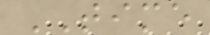TIME
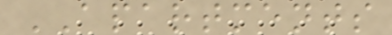APARTMENTS
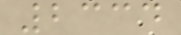2334
